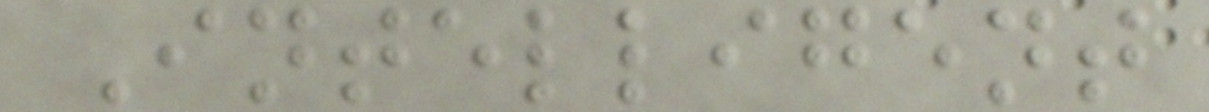Intelligent
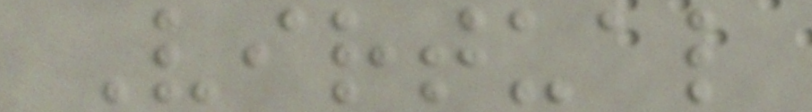Virtual
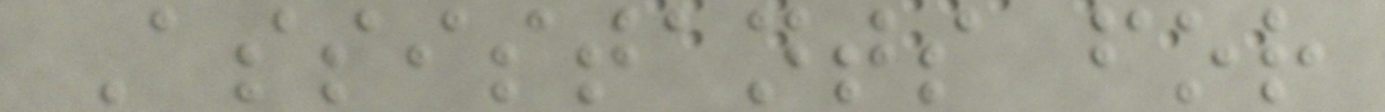Assistants for
